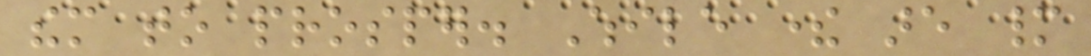them to prosper. While there are many
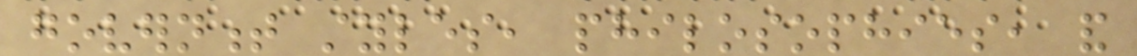government styles, philosophies, and
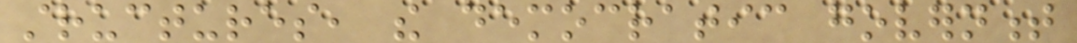structures, the democratic government
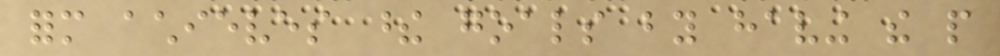form achieves these goals by having the people
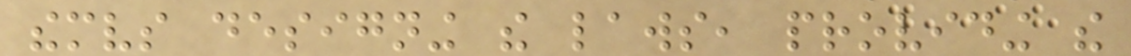themselves designing the laws, providing the
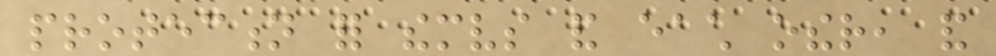protection for themselves and each other, and
